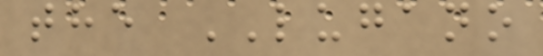the LUGANO
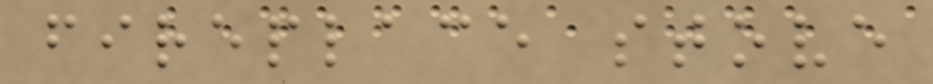fireplace stove
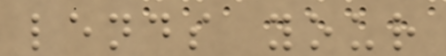lends your
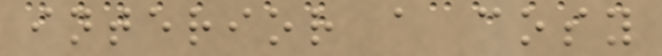interior a cosy
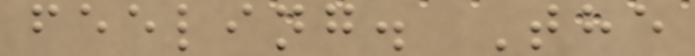feeling. The
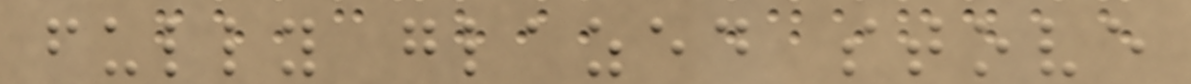fully glazed stove
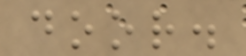door.
